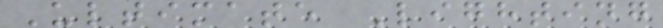Ultimate Lighting
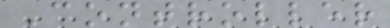Controller
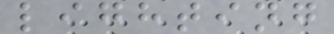lighting
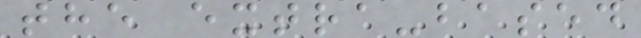the extra-based
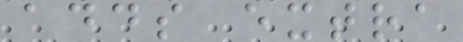adds extra
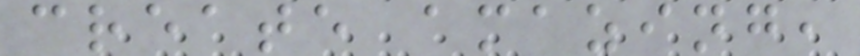create amazing,
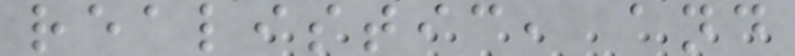realistic, and
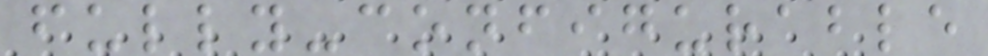fully-configurable
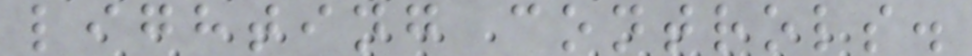lighting controls.
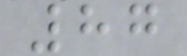87
